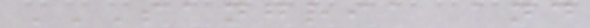SANGRIA AND
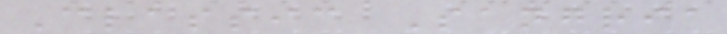Classic Sangria
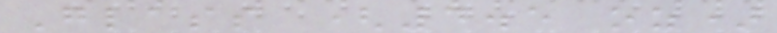Glass (4.5 oz)
